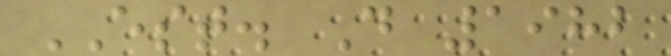EST. D 1982
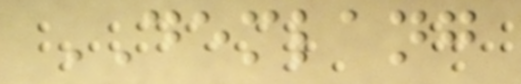DEMLANG
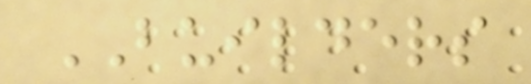BUILDERS
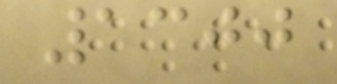1300
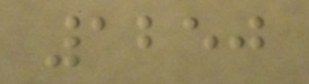1250
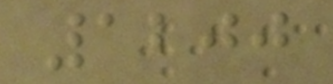1200
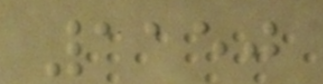1150
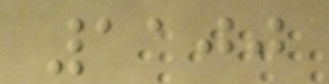1100
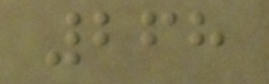268
